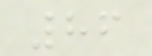86
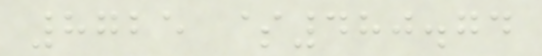8725 $480.74
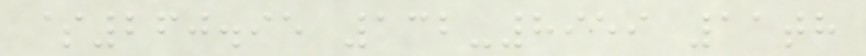$260.95 132-8959 11th
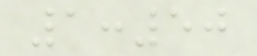1:50
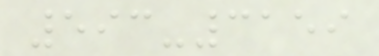593-3159
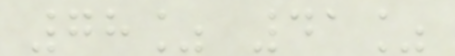78% 41%
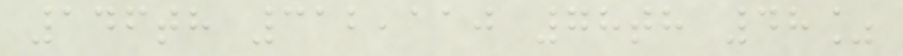146th 312,110 78th 48%
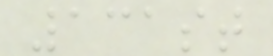131st
